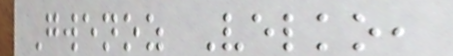Gwenoz Velko,
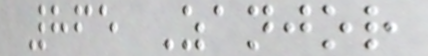865 Zanjor
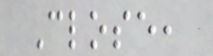Close,
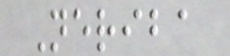Neriba
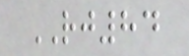RJ84
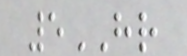5HR
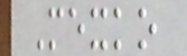Mexko
